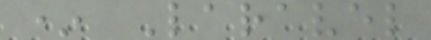* Laravel
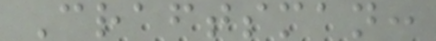Craftsman:
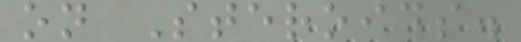on Steroids.
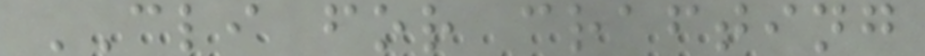CLI for crafting
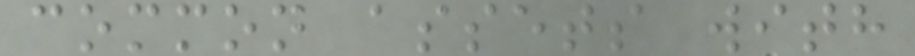common assets with
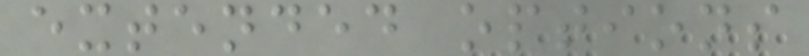extended options
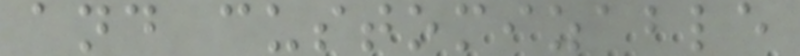and customizable
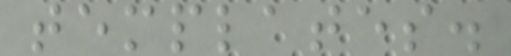templates.
